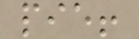pie!
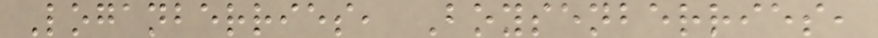Loganberries, Boysenberries,
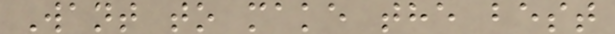Want to make the best
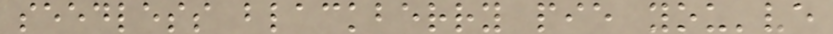seedless blackberry pie you've
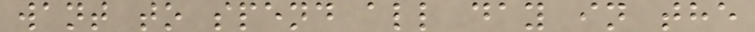want to spend all day in the
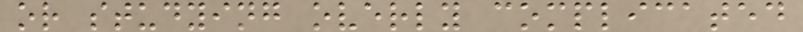or studying overly complicated
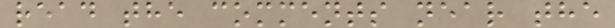read the comments near the
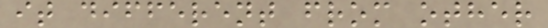it different from other
